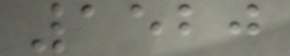1520
